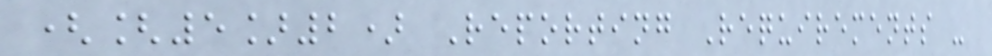([5]2) Reporting Requirements -
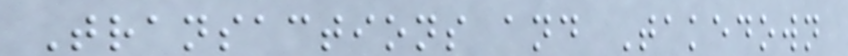Transactions and Takedown
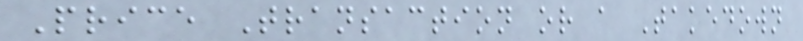Price Transaction or a Takedown
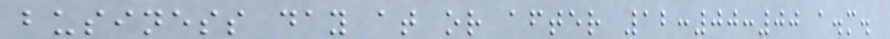business day at or after 12:00:00 a.m.
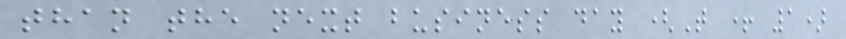than the next business day (T + 1)
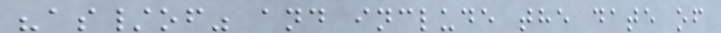"as/of" and include the date of
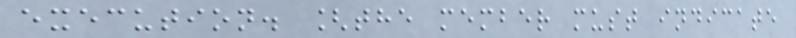execution. [the member must indicate
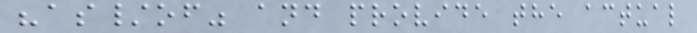"as/of" and provide the actual
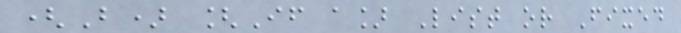(B) [If a] List or Fixed
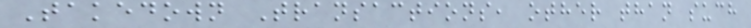Takedown Transactions, other than such
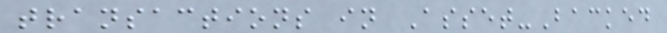transactions in Asset-Backed
